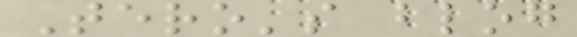Tero's blog
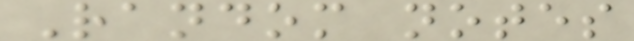Random notes
